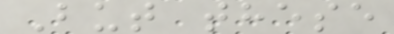But these
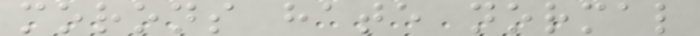morons hate normal
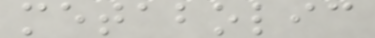metabolic
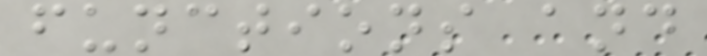functions and
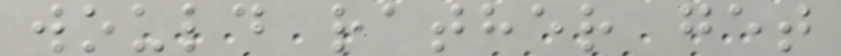would rather get
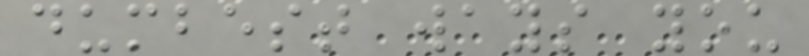dumbest ways you
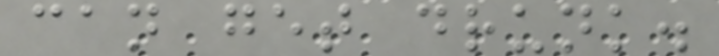can get drunk.
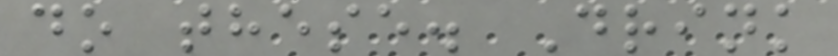do these. Drink
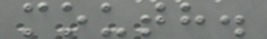mouth.
